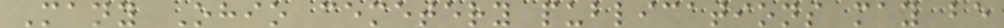Many Ohio cemetery publications may be
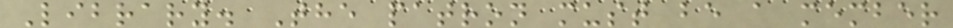Library. The patron must be a member
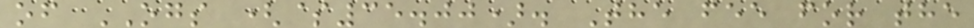of OGS ($35.00). The fee for the
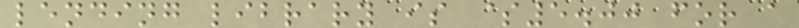lending library is $5.00 for a
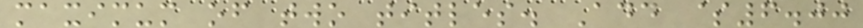maximum of two titles. Add $6.00
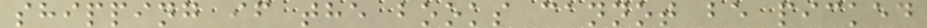shipping if the books cannot be picked
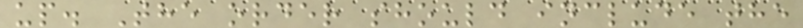up. The order should include the
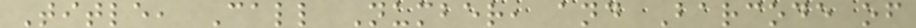Title, Call Number, and Barcode of
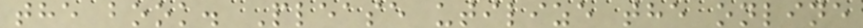the book. Please utilize the online
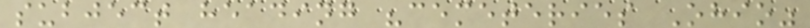subject heading "cemeteries Ohio"
